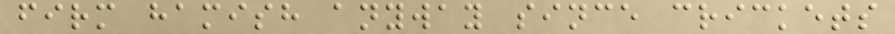firm hamish anyway since crickets
